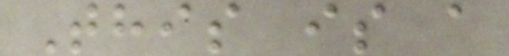This is a
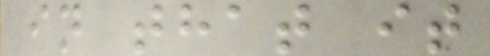in that it
